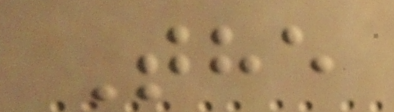The
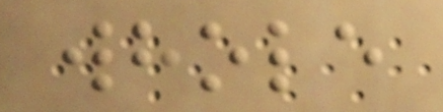whole
